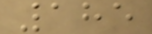185
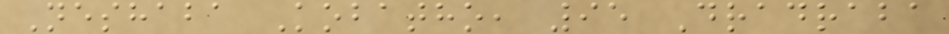Neshaba Kobatho, 95 Dradraba
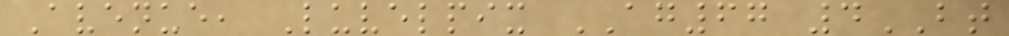Avenue, Luvelpix AG67 4BT
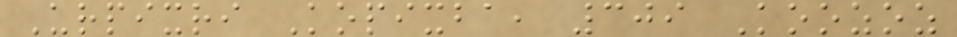Urpixri Kopixba, 309 Koozoz
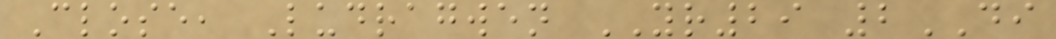Close, Ludragwen YR29 2DI
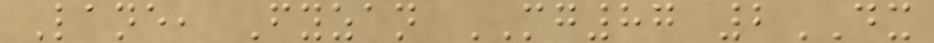Lane, Fyzan MG87 2DX
